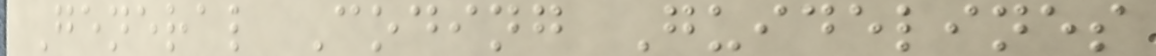General Coding Guidelines
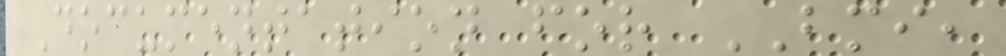Documentation for BMI,
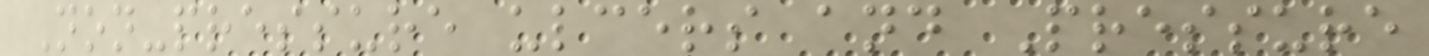Non-pressure ulcers and Pressure
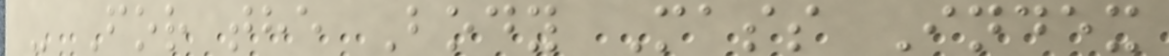- For the Body Mass Index
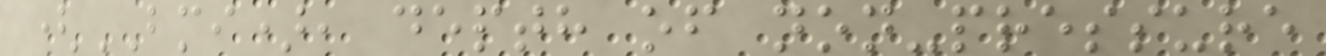(BMI), depth of non-pressure
